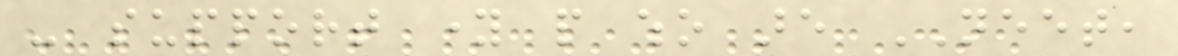- support young people who are NEET,
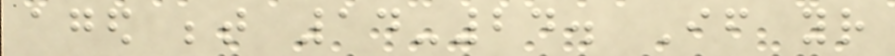aged between 14-24. If your
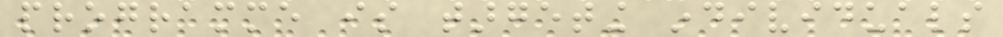programme is targeting individuals
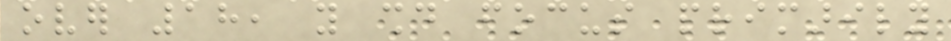over 18, you should focus primarily
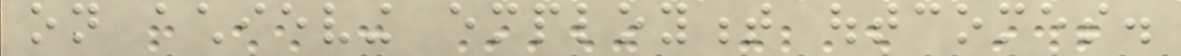on achieving employment outcomes.
